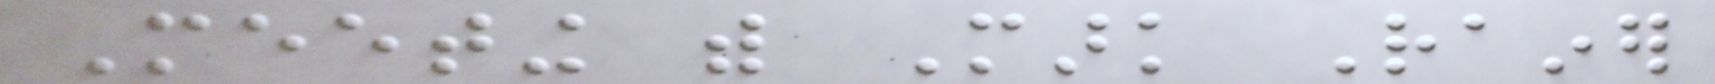Meeting with Mark Rainer
